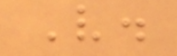V.
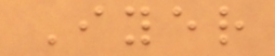Iyer
